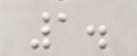1.
